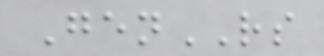GenRS
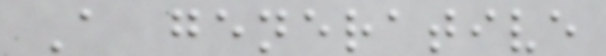A generative
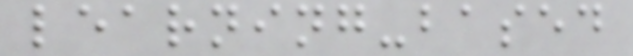learning-based
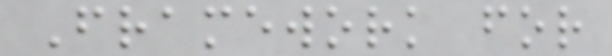Framework for
